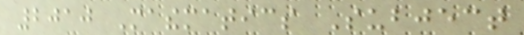2010 Mathematics Subject
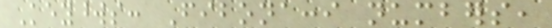Keywords: Fibonacci numbers,
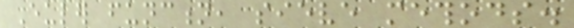Euler function, sieve methods.
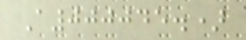A000045.)
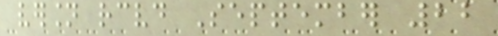version received September 22
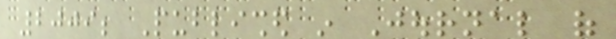2009; Published in Journal of
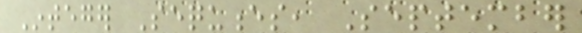Integer Sequences, September
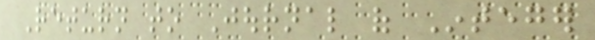Return to Journal of Integer
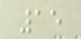15
